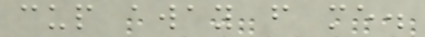cup away from me.
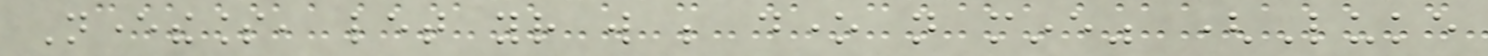Nevertheless, let your will be done not mine" (Luke
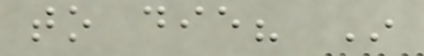to die? In
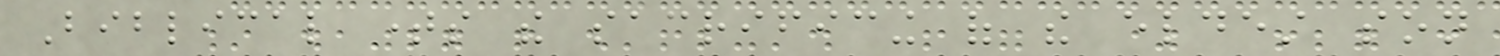Biblical times the sacrificing of the eldest son
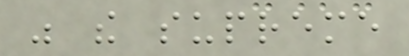was the supreme
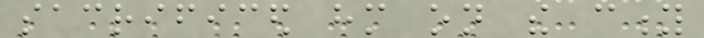sacrificed him on the city
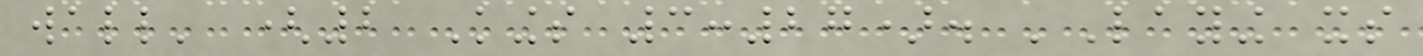wall' (2 Kings 3:27). 'Laying its
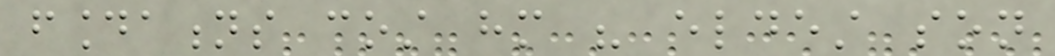foundations cost him his eldest son
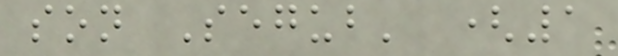son Segub' (1
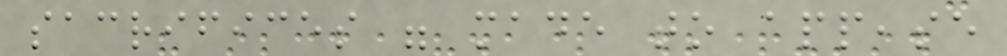sacrifices were made to appease
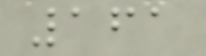161
